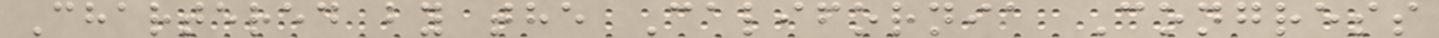Chartered by the California Congress
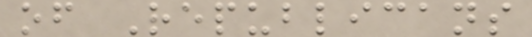of Republicans
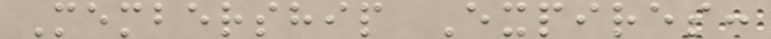Membership Expires:
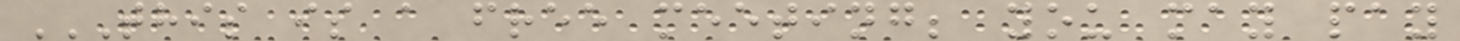THIS IS A FREE MEETING; YOU MAY PAY
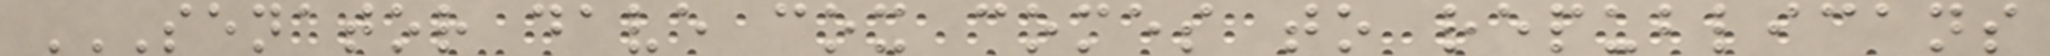SENATOR DAVE COX COMES TO REPUBLICANS
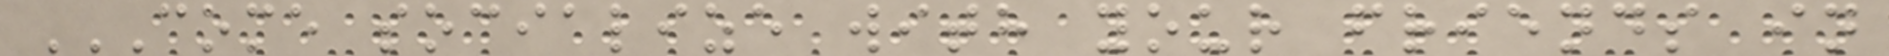COME SOCIALIZE WITH YOUR FRIENDS IN
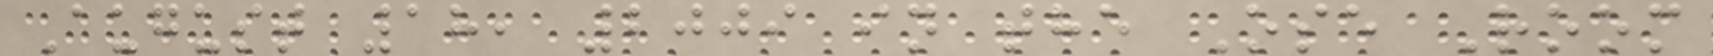August 18, 2009 in the Ose Room
